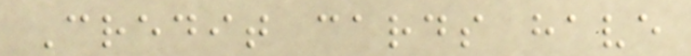Credit cards have
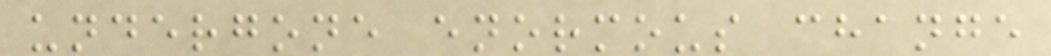undergone enormous change
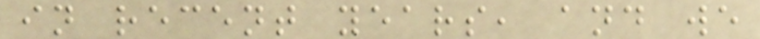in recent years, and we
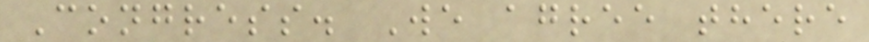Congress. We agree there
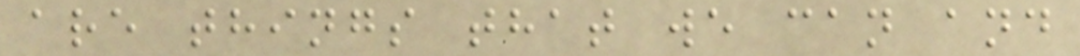are things that we can and
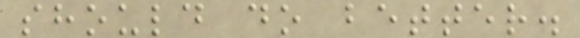should do better.
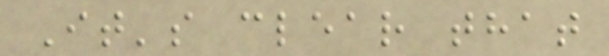It's clear that
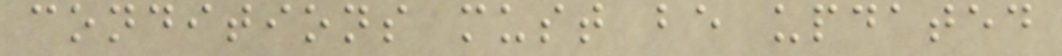conditions must be updated
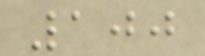100
